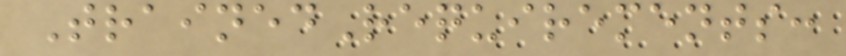TrainedRequirements:
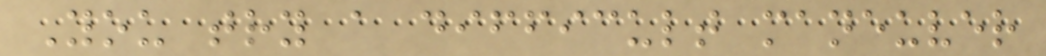You try a difficult maneuver
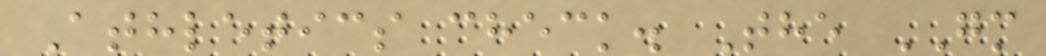Athletics check. The GM
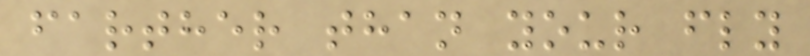farther than your fly
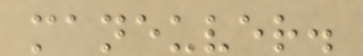maneuver.
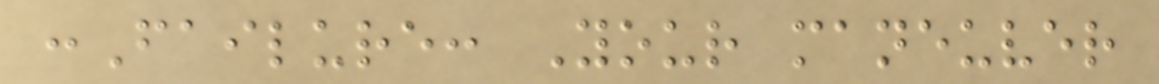:Failure: Your maneuver
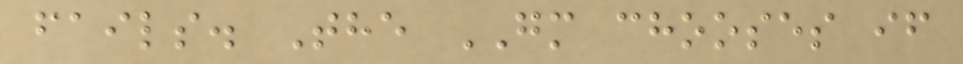fails. The GM chooses if
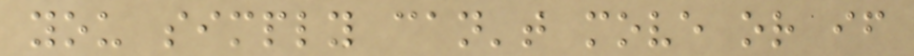you simply can't move or if
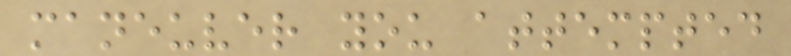maneuver you attempted
